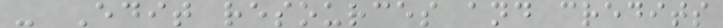- Edit resources and credits
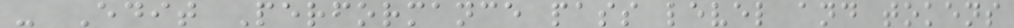- Edit Performance pass level and tokens
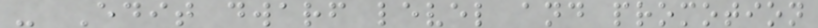- Edit dwarf level and promotion
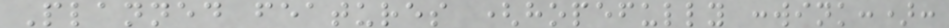Planned features (hopefully :wink:):
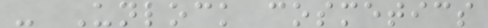- Unlock cosmetics
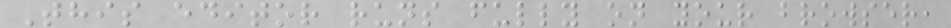This editor runs fully on your browser,
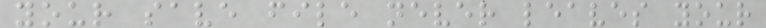your save file never leaves your
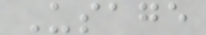Usage
